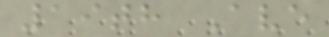19th Ave
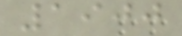1900
